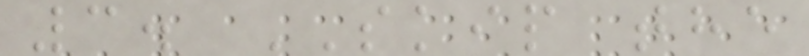3. SKIP the
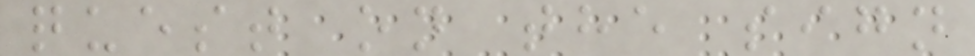quest on the sign
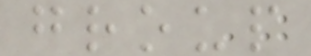group
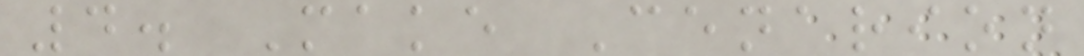4. Make Cenarion
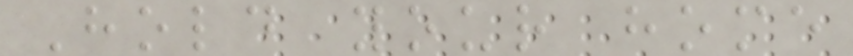Hold your home
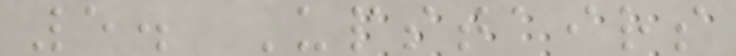5. Upstairs
